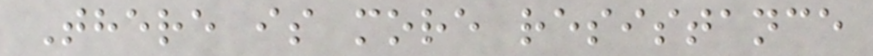There is more resistance
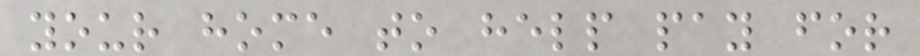your home to help pay for
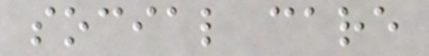social care
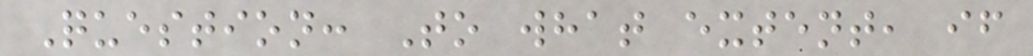Question: To what extent, if
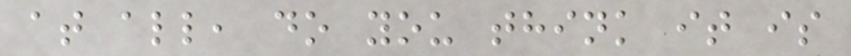at all, do you think it is
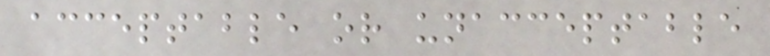acceptable or unacceptable
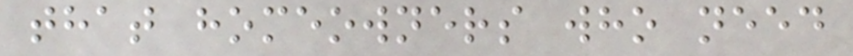that homeowners who need
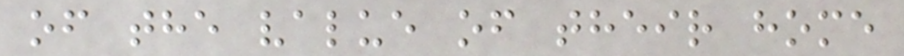of the value of their home
